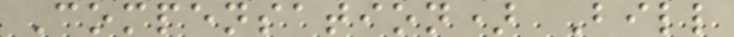Compensation) Bill
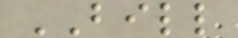BILL
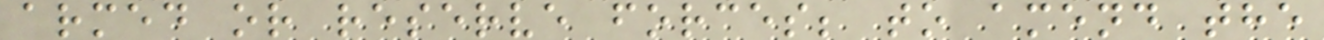armed or reserve forces; to amend the
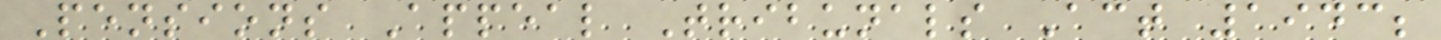Pensions Appeal Tribunals Act 1943;
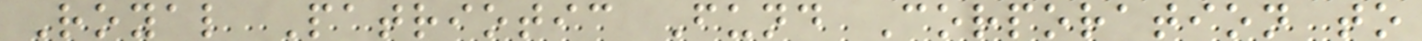Royal Patriotic Fund Corporation to
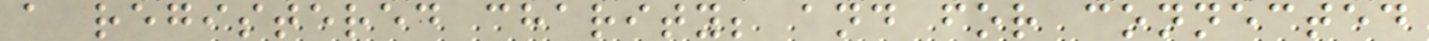a registered charity; and for connected
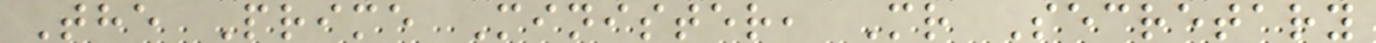The Prime Minister, Mr Secretary
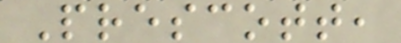Prescott,
